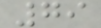79
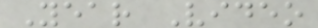Year Video
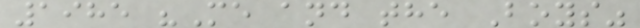1985 "Me and the Boys"
